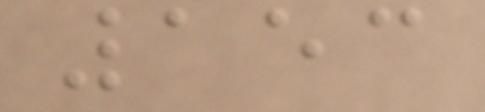153
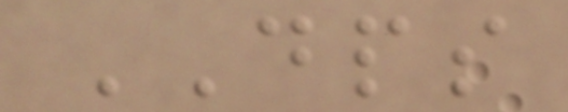DPS
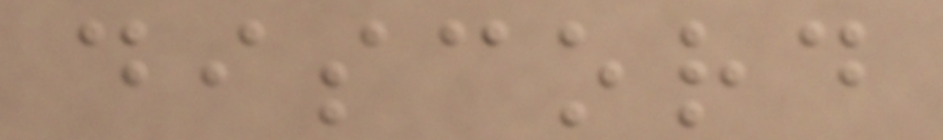discord
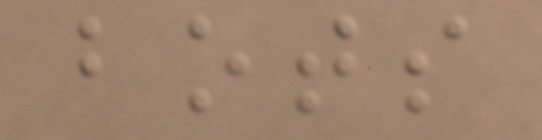bots
